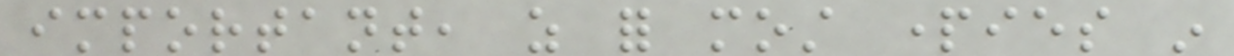important, as for most parties in
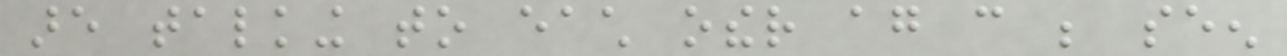are talking to each other again can be seen
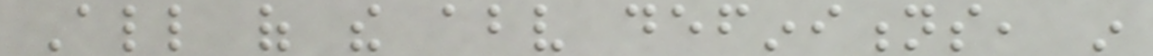All of the above definitions, in
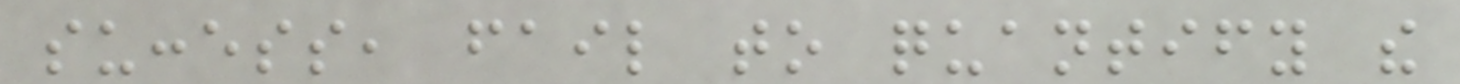success, fail to quantify the
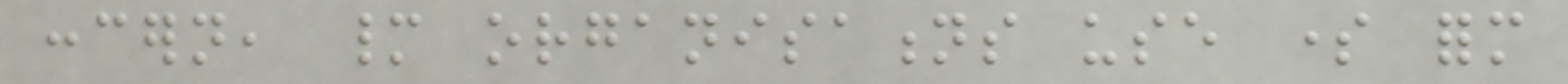concern, many organisations use some form
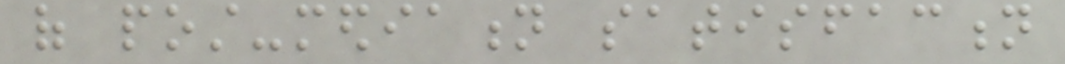of post-mediation satisfaction
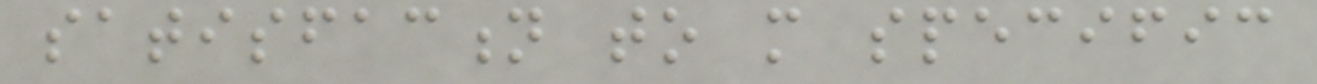satisfaction to more specific
